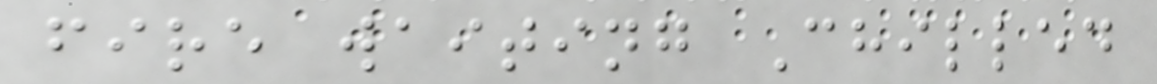fire waiting Chilled
